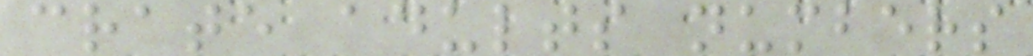crate adults numbers
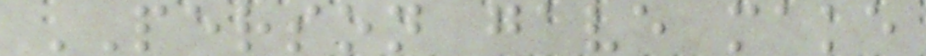PERSON gave make
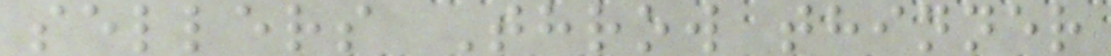sellers Throw thinner
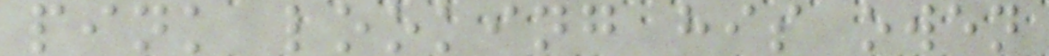pink looking his owen
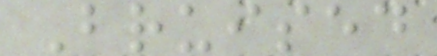Bruised
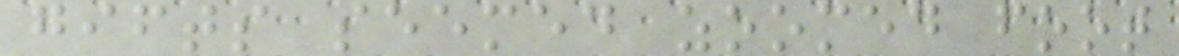gifts seemed zoomed foot
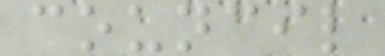council
